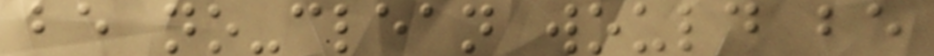be no-clean would be
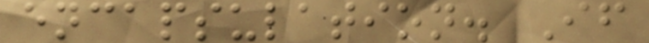encapsulation. If
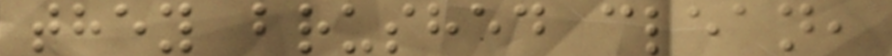they brushed clean,
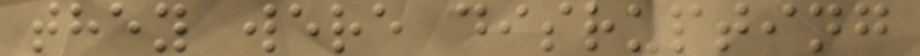they were disrupting
